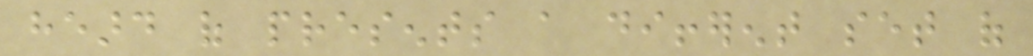heard of presents a different set of
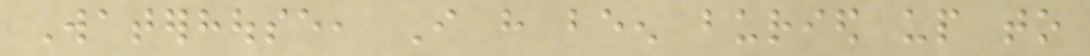Waterhouse, I have been buried up to
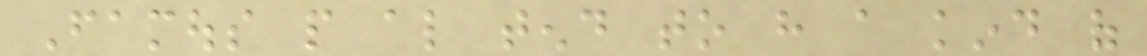Famous people also tend to have a kind of
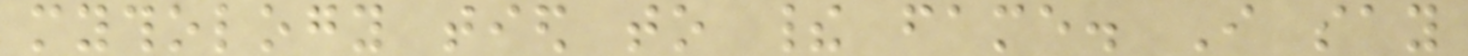mythology tied to their fame. I say
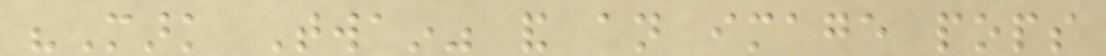"Mark Twain" and an image pops
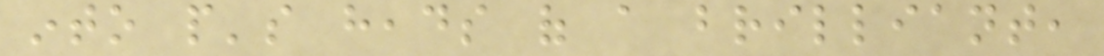into people's heads of a brilliant,
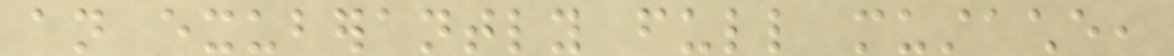an exuberantly full mustache,
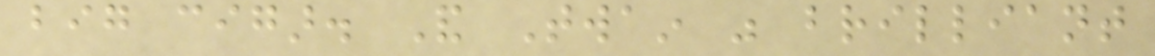big cigar. And Twain was brilliant
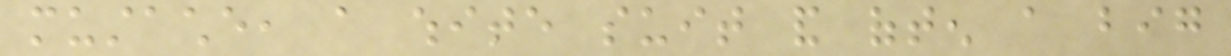mustache, a white suit and often a big
